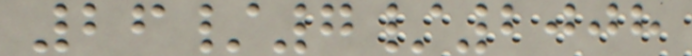26/7/2008
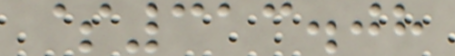$313.08
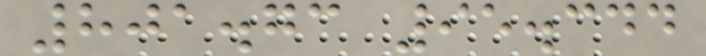801.73 95.344
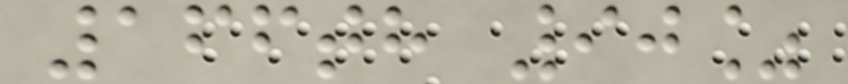166th 90%
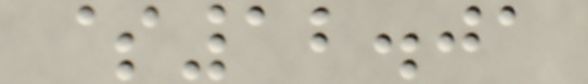$12.01
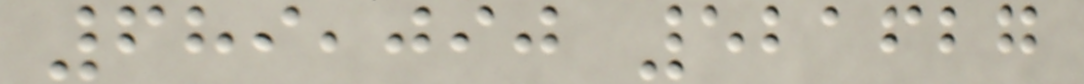689,090 521627
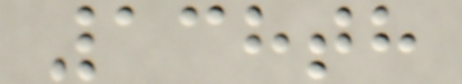138th
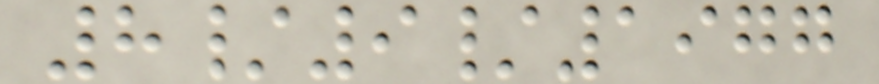8/9/1977
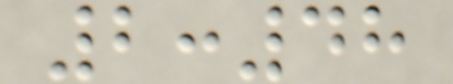2:48
